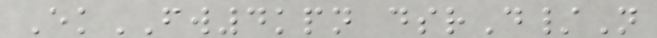EkFW4kpn dsrD/N
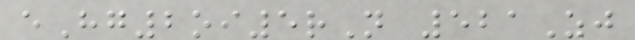eHg2oi5rN 521Zj
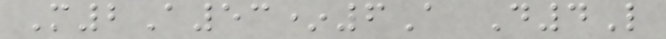M2A53*6A D4L
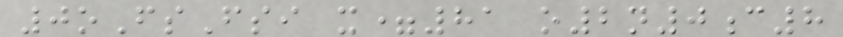0oFsFsi x=81 o2n0c8
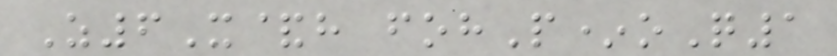Z6X&h fohP*oQ1
